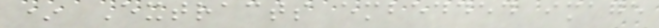* Extracts embedded image
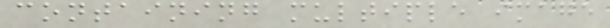containing multiple image
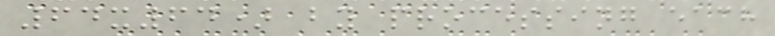64x64) by processing each
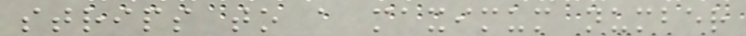strips to a maximum number
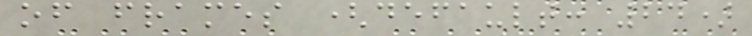of frames (default: 24)
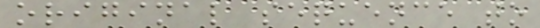original sequence to
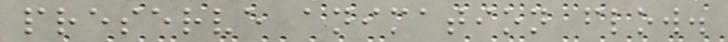preserve animation flow.
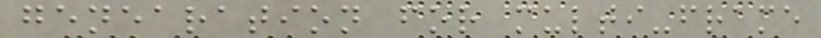genearation for multi-frame
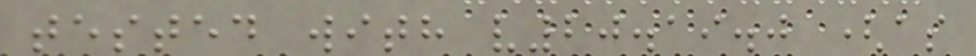tested with v20.19.0 (as
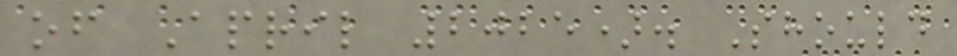of April 2025). Should
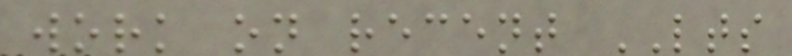work on recent LTS
